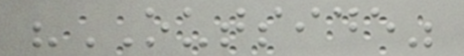"OUTSIDE"
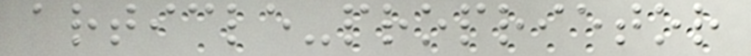article-proprietor
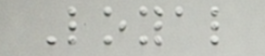Loyal
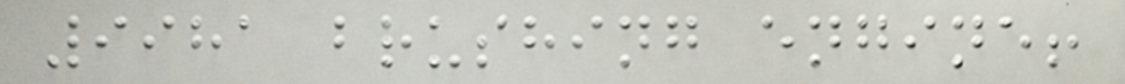9981 brushing engine!
